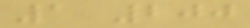1 200
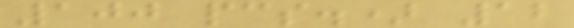100 pcs.) 12
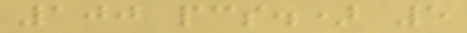100 pcs.) 5
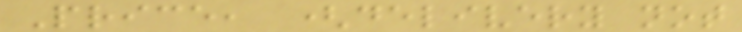Price, (delivery not
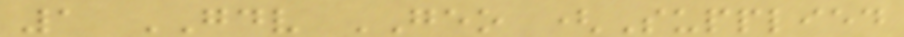1 GDV GEO (Supplied
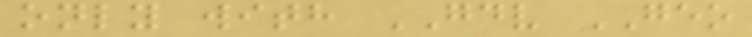only with GDV GEO
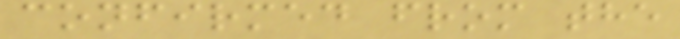confirmed from the
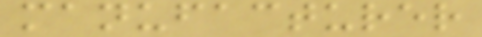manufacturer
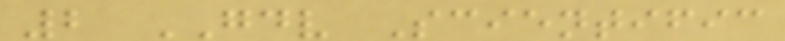2 GDV Scientific
